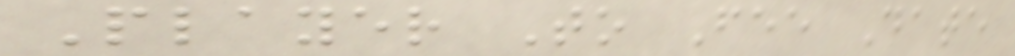Player To Fee Date
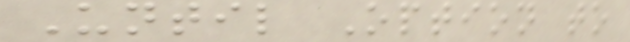Until Option to
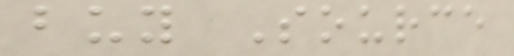buy Source
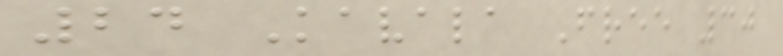24 Kavala Free 30
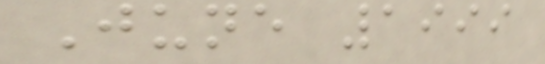June 1999
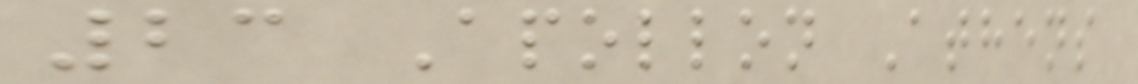23 Apollon Athens
